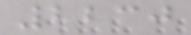2230
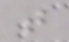t
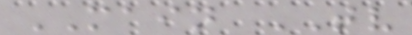MAIN TV
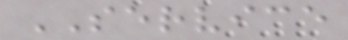SERVICE
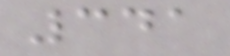341
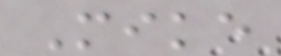Mike
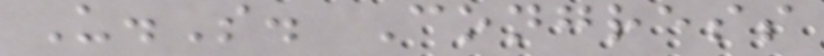U.S. Congress
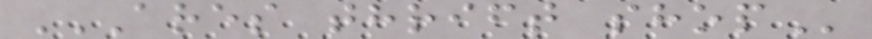ARES THRIFT SHOP
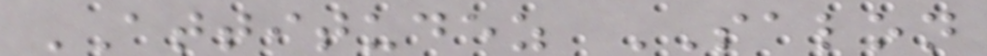ATTITUDEZ SALON
